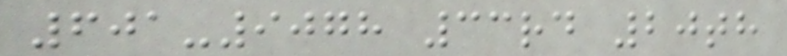601-9078 33rd 20th
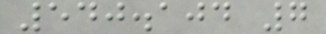540.104 7
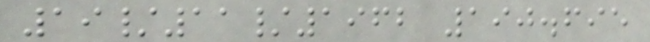19/11/1962 190.695
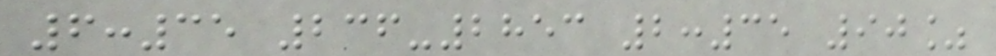6:35 236-2853 2:35 90%
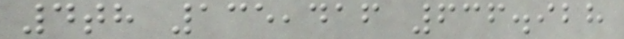4th 135,416 636.928
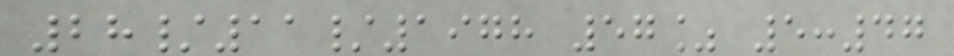28/11/1978 57% 5:47
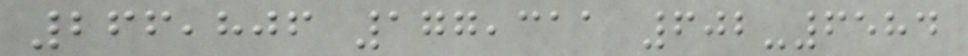266,806 177,311 602-6584
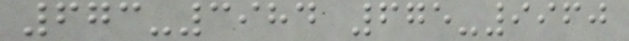673-3984 675-9960
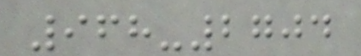968-2704
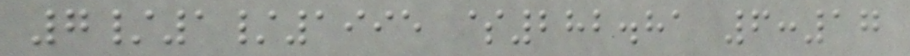7/1/1995 $282.81 6:17
